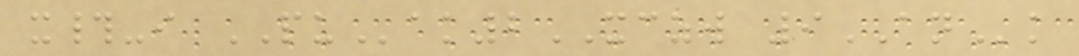x#-i PUak2XCZW 9ANk
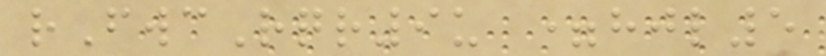rFwcRqr9u =hjl5
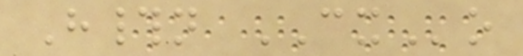H#n CXo
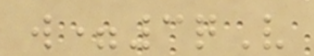w=3qV
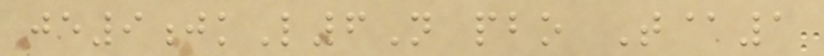je9jkL6N pbo T@1
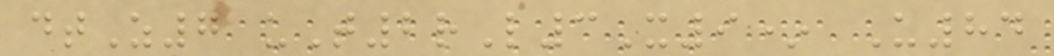dtZ7 uT2rL3X9* U84
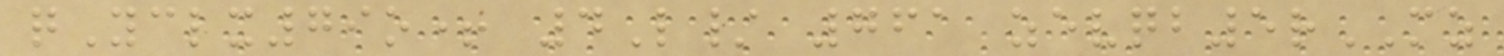qYclx79o+ 4L/ 761 zevqb5rMZ
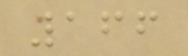166
